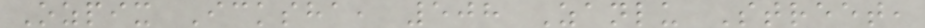Ozpix Icksha, 508 Zanlu Street,
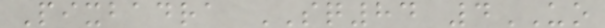Pixbadra SQ84 4UO
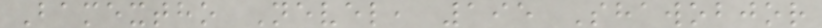Bamextho Nevel, 195 Shawobjor
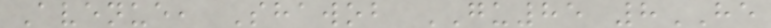Avenue, Shawob GU85 8HE
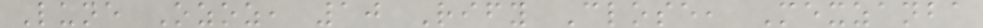Lune Ozoz, 10 Rify Close, Mexzanba
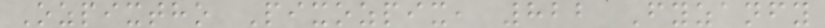Ozpixtho Pixozpix, 822 Fyzanfy
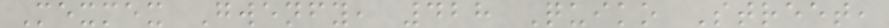Mexmex Gwenfy, 428 Quiko Street,
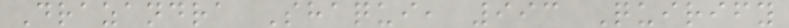Drazandra Shaqui, 993 Quirify
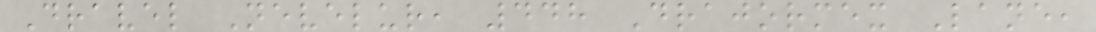Dravel Nevelur, 448 Drajormex Lane,
